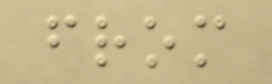from
